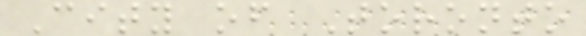City of Toronto
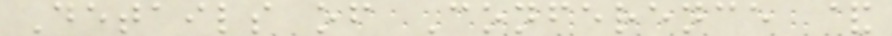Details of Conference &
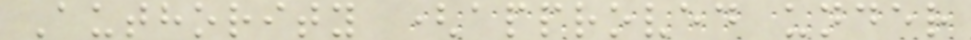Authority (approved under
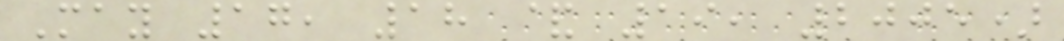May 17, 18 & 19, 2005)
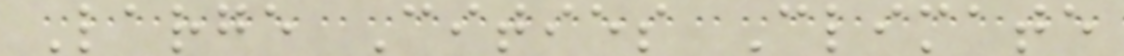Large Cities Climate
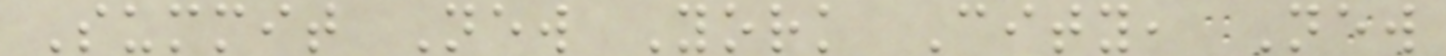Summit New York City, New
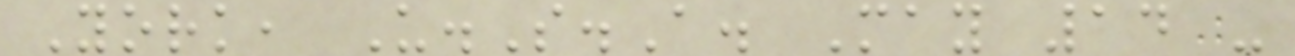York, U.S.A. May 14 -
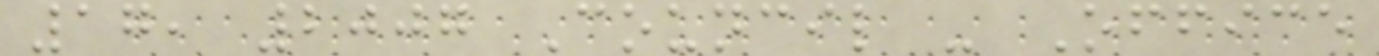17, 2007 Council - Office
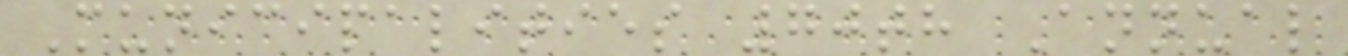Municipalities 70th Annual
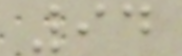94
